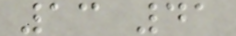13 41
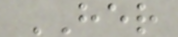HER
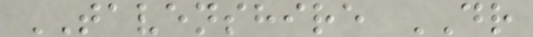TAVENSHIRE DR
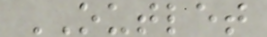OUTLET
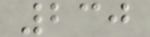230
